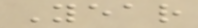Year
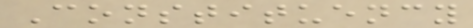Constituency
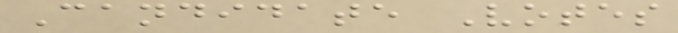Candidate Votes
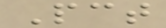Pct
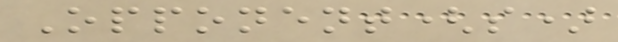Opponent(s)
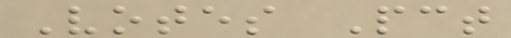Votes Pct
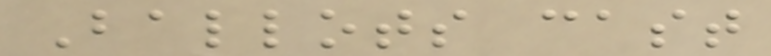Ballots cast
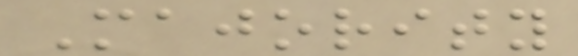Majority
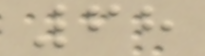68
